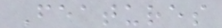Features
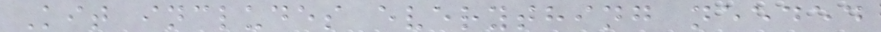Kit includes everything needed
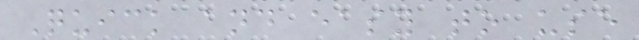Quick and easy to use
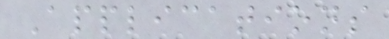Applications
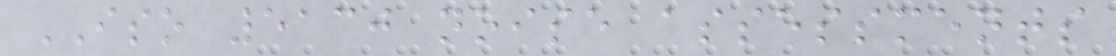ISO 5130 noise assessments
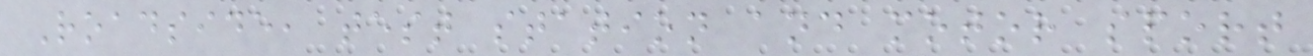Roadside, test station and motor sport
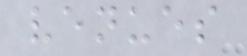venues
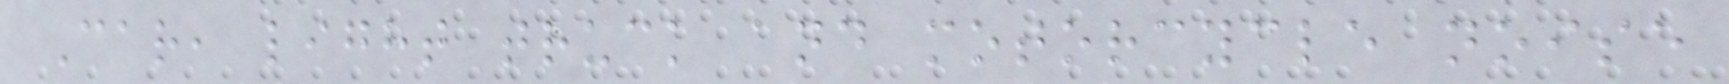Car, light truck and motorcycle noise
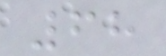68
